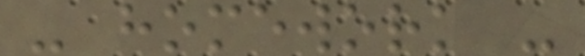- homework -
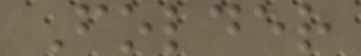Folder
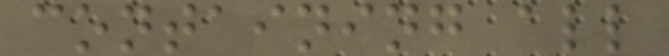containing all
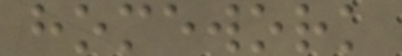homework
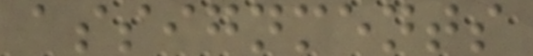assignments
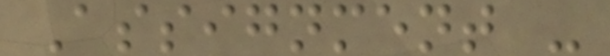Assignment -
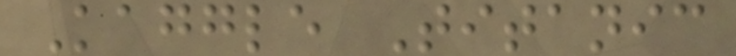Kaggle Titanic
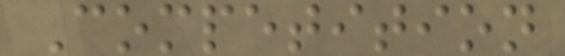Competition
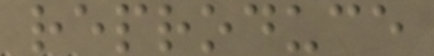reproduce
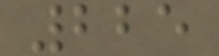225
